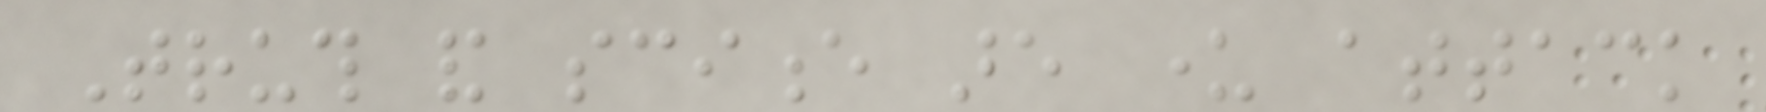Truth and science are under attack
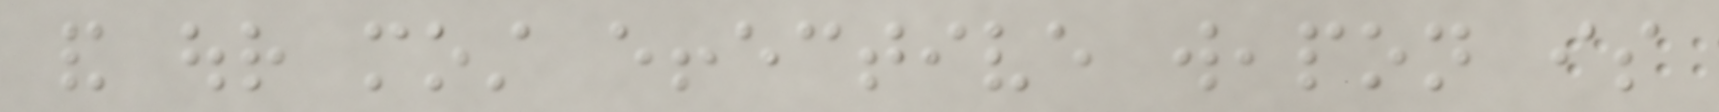and our most effective weapon is
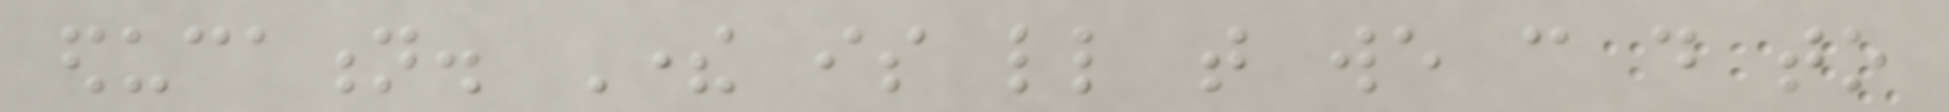education. There is little that we can do to
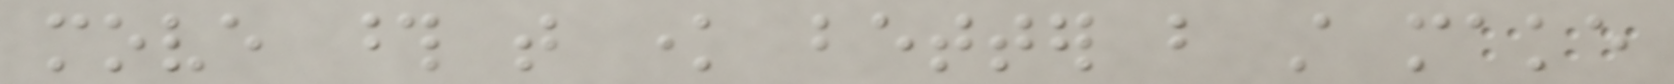move those that know better but still make
